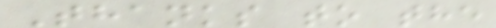Thanks to the
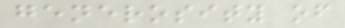generosity of
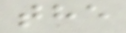the
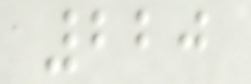220
